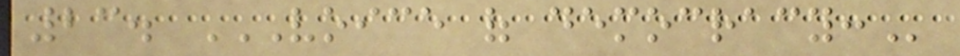23. VOICE OF DEMOCRACY:
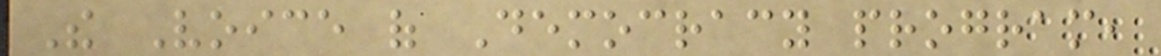The Voice of Democracy program,
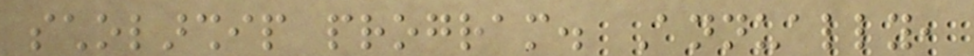scholarship program. Annually,
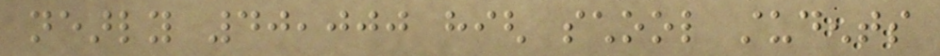nearly 40,000 high school students
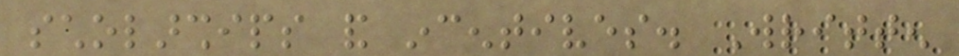scholarships and incentives. Written
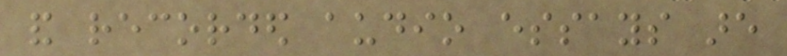and recorded audio essays are
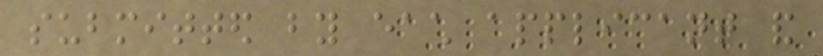submitted by each applicant and
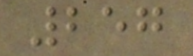257
